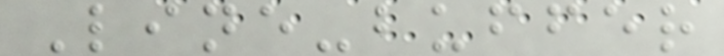Line-buffer
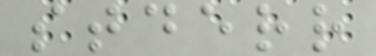stderr
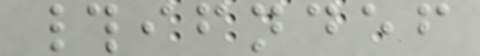#ifndef
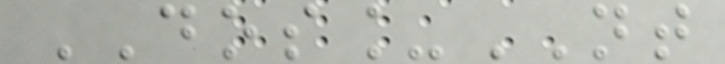DOS_NT
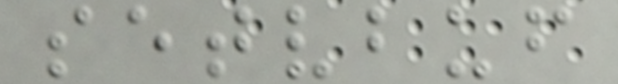setvbuf
